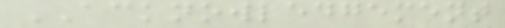ACKNOWLEDGEMENT
